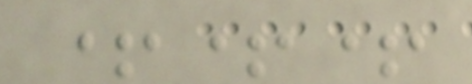+++
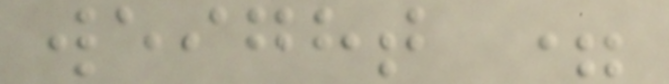weight =
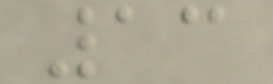13
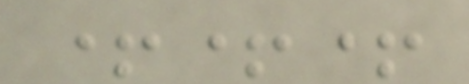+++
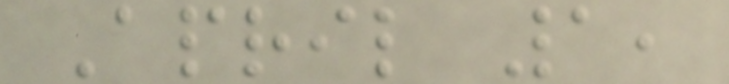April 1,
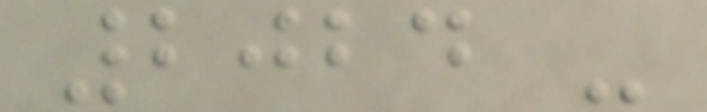2024 -
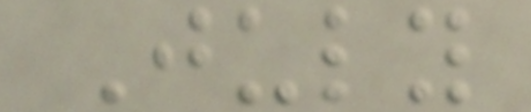July
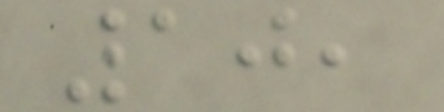10,
